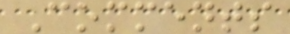Comments
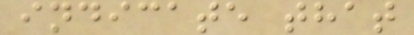indicate that
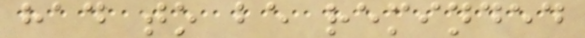had to be reminded
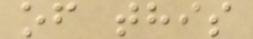of this
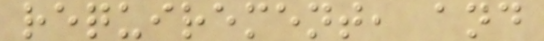requirement, and
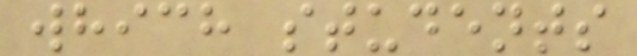which students
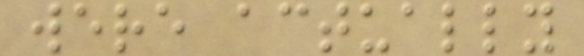were actually
